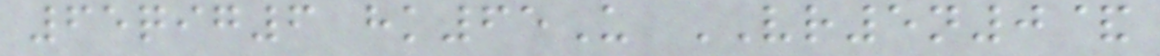65qig6 hk65U VR5n0&
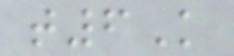t6K
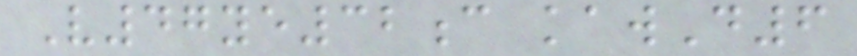V47ye32c kawD6
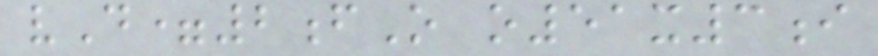vD=2fO o51x3i
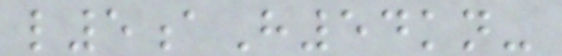l5aH54kn-
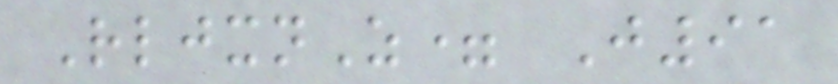RljxnZ= J91
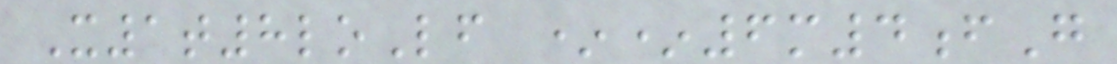X1t8loLf **6m4fG
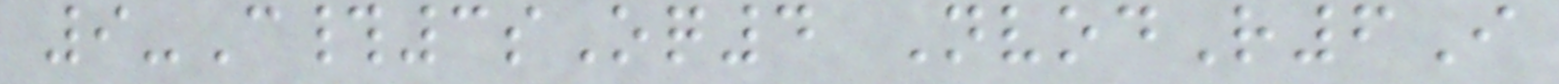9-C#3sOq4 NvodR6I
